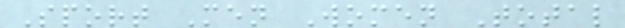Sport Men Women Total
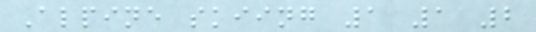Alpine skiing 1 1 2
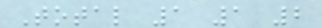Total 1 1 2
